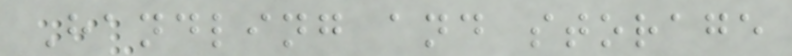Handling and storage
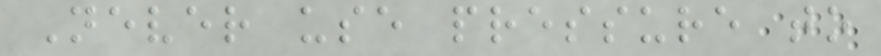Never use pressure to
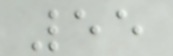55
